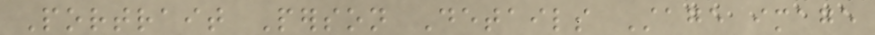Portrait Person Details Stage image
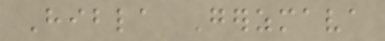Hibla Gerzmava
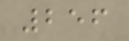256
